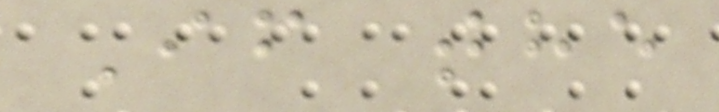If the
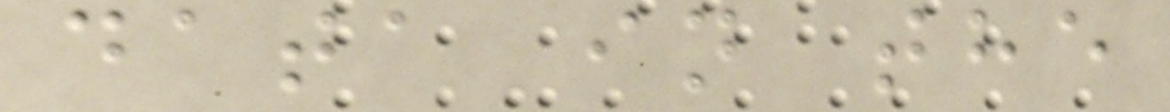data in the
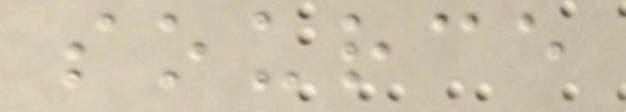source
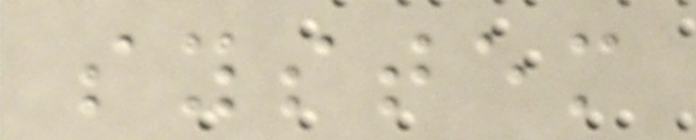system
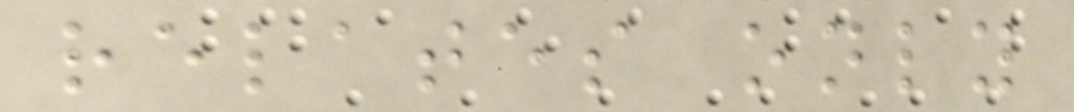relates only
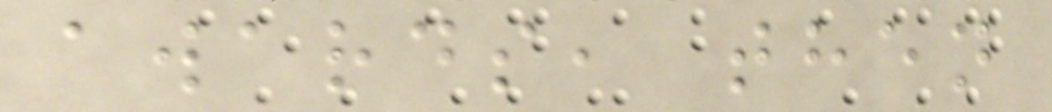awards, then
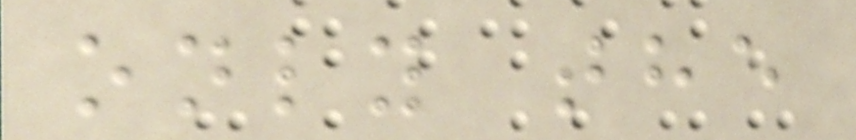only the
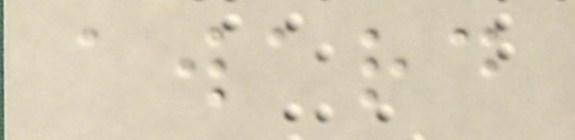award
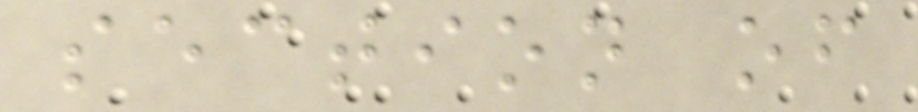section of
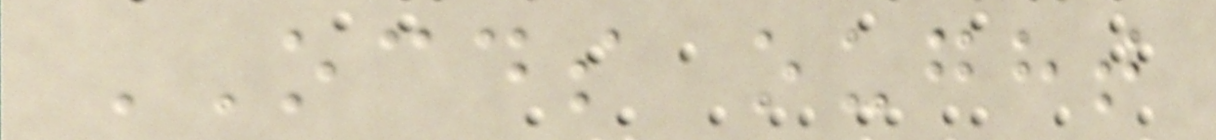OCDS ought
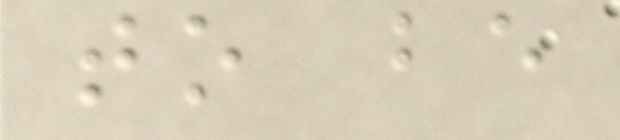to be
